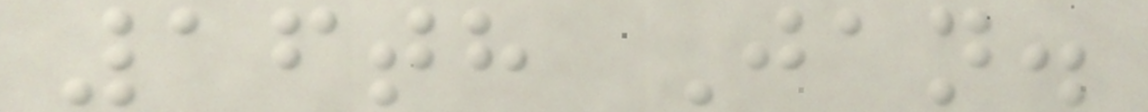16th Jan.
